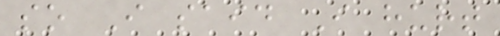so I said I hurt
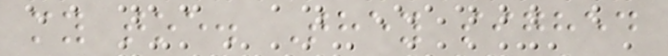my toe. They sighed
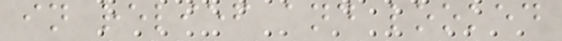in relief and looked
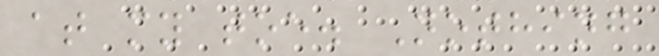at my toe. Nothing
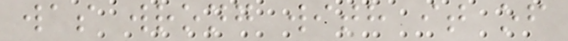was wrong with it of
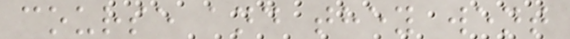course and they went
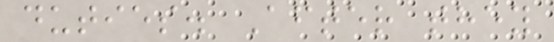duties. After they
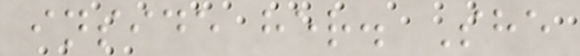inside her. She
